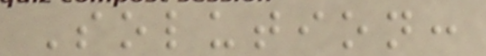Solution:
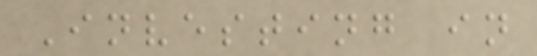Investing in
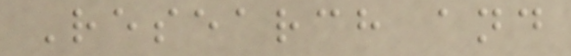Research and
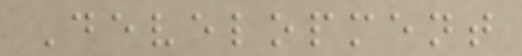Development
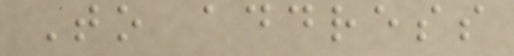To address
